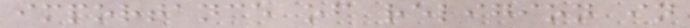importance of religion in
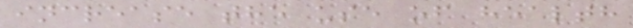increase the use of health
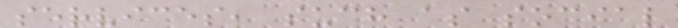services, such as social
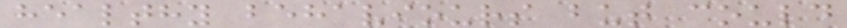healthy behaviours but could
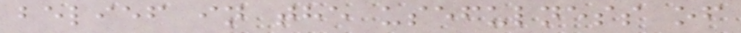belief in the usefulness of
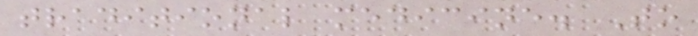traditional medicine. To
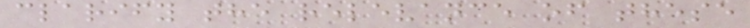clarify the relevance of these
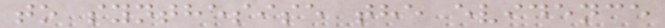to synthesise the evidence
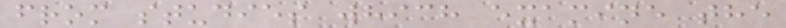from studies which examine the
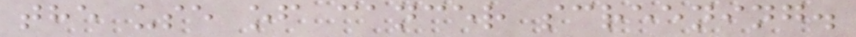the use of cancer screening.
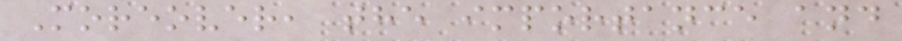Moreover, the importance and
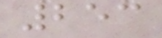253
